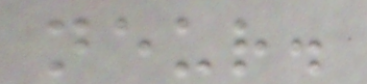neur.
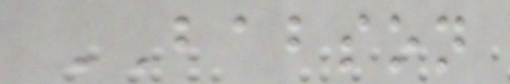BABSON
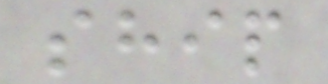ship
